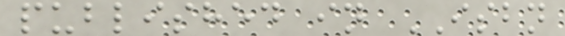published in ISBN
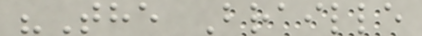"The Braille
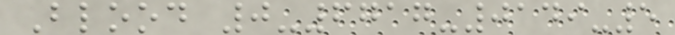Blood 0-6717-0149-5
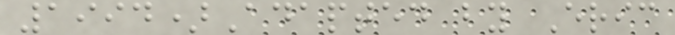1994)Adapted by Eric
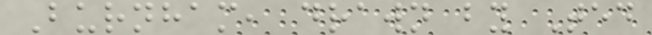Burnham, drawn by Ted
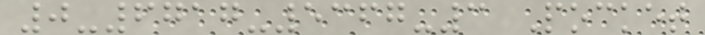0-6717-5367-3 Pocket
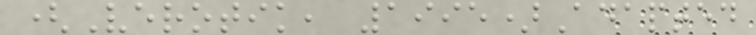(Verotik, 1995)Adapted
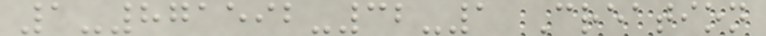1-871592-32-1 Creation
